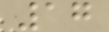17
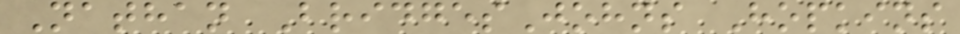Nathan BridgesJohns Hopkins
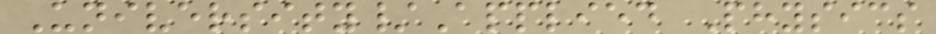University/Applied Physics
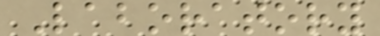Laboratory
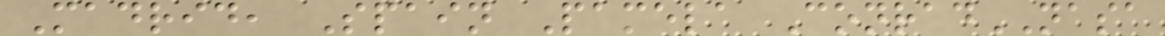Madrid, Spain Pamela ConradNASA
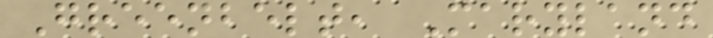Greenbelt, Maryland
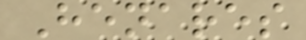Henares
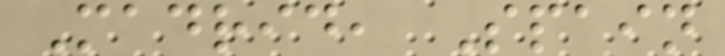Madrid, Spain
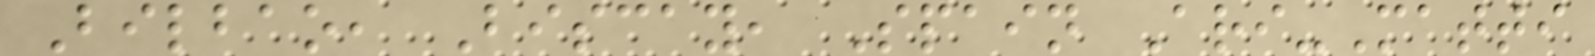Bilbao, Biscay, Spain Ari-Matti
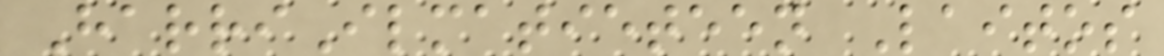HarriIlmatieteen Laitos
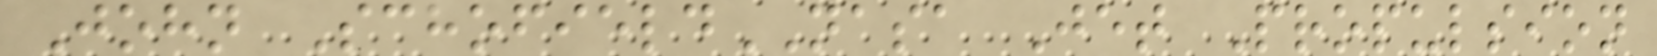John SchofieldNASA Jet Propulsion
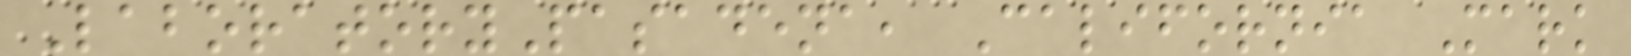LaboratoryPasadena, California Mark
